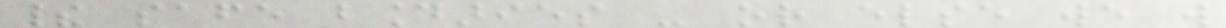their safe boundaries - or else we will
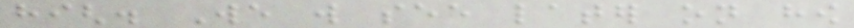high. We will see later on how
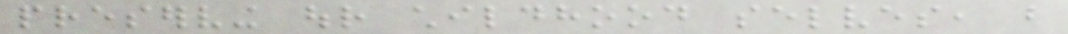preserving our childhood selves, but
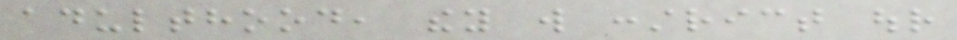adulthood, they will constrict our
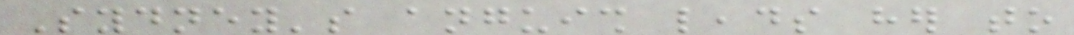Sydney's anguish leads her to
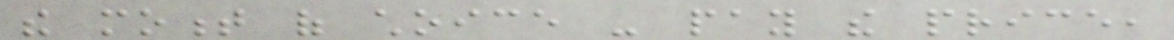the moment of choice - pay the price,
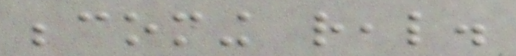becoming real.
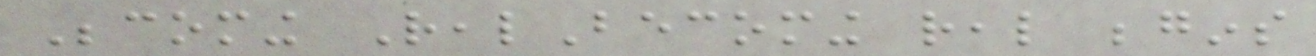Becoming RealBecoming real begins
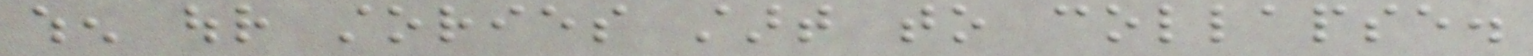when our stories start to collapse.
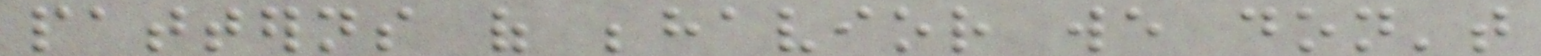patterns of behavior we don't
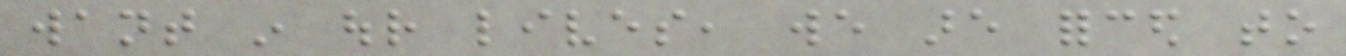want in our lives, we are forced to
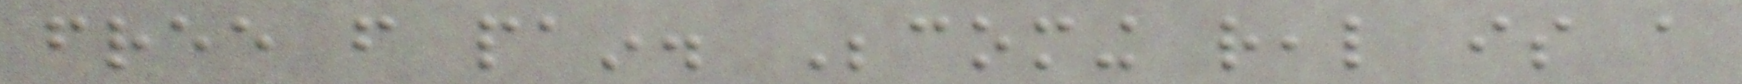free from pain. Becoming real is a
